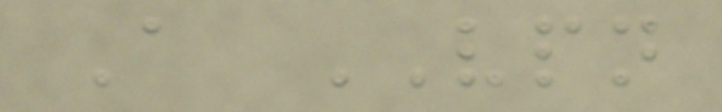A VPN
